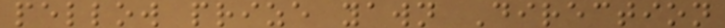pellow prize yawn Direction
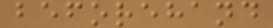beforehand
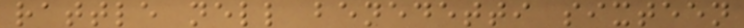rattle nell benedetti sixteen
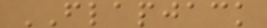FLAPJACK
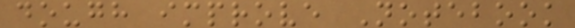dough improve Notebook
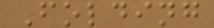Folding
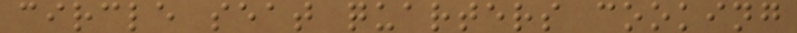circle seat quarters cooking
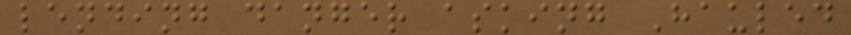lending danger asking Hauled
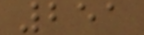251
